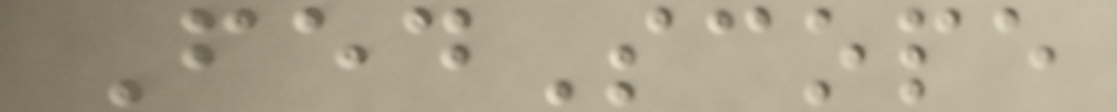FedScope
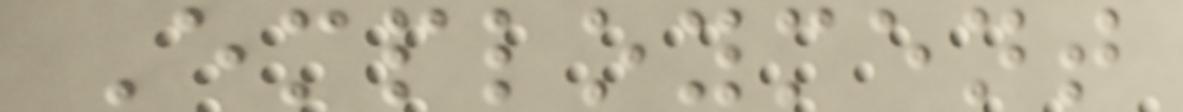Employment
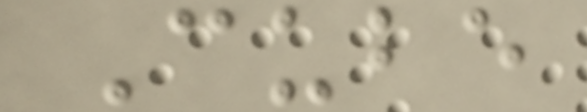Cube
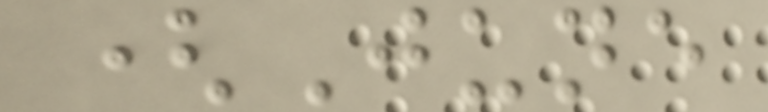(June
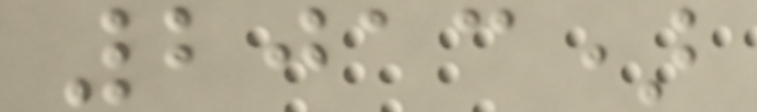2013)
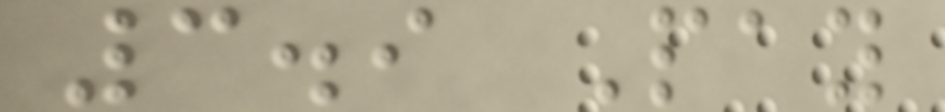3.9 Pay
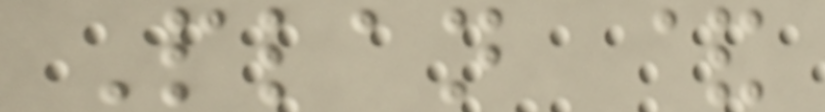Plan &
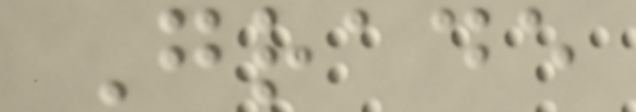Grade
